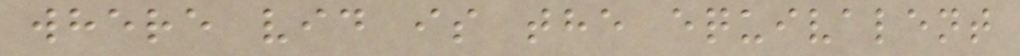where vid is the equivalent
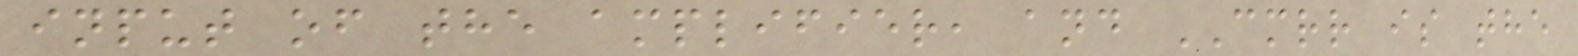input of the amplifier, and CMRR is the
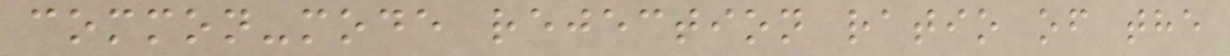common-mode rejection ratio of the
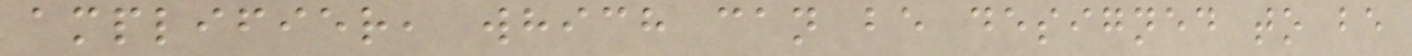amplifier, which can be designed to be
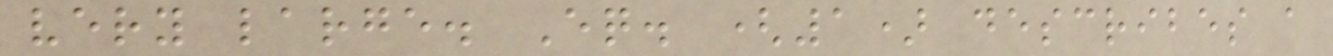very large. Eq. (1) describes a
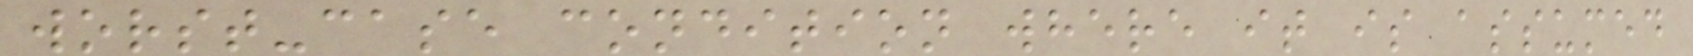worst-case condition where it is assumed
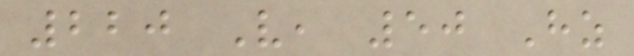220 V, 50 Hz
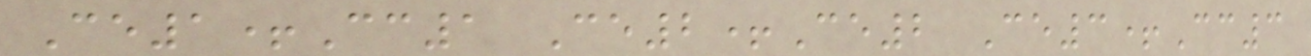Ce1+Cc1 Ce2+Ce2 Ce3+Cc3
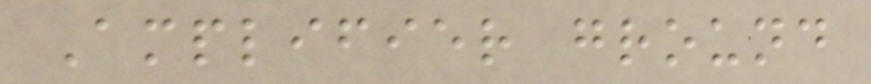Amplifier ground
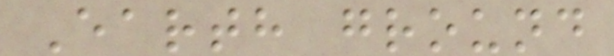Earth ground
